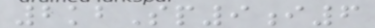2kbSp9i6
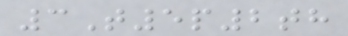3T5p2th
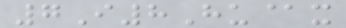7I8Hu@x
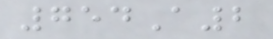754A2
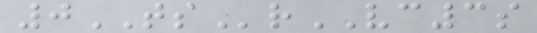0TSrVC3s
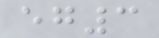eg3
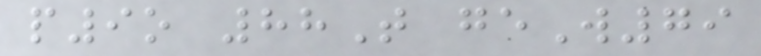p9o 88T geW79
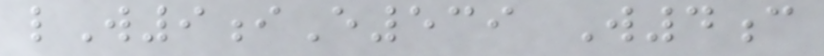lW9iE539 W4c
